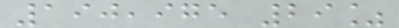190,975 29%
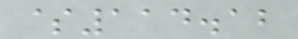$114.12
